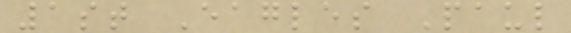1st Eagles Paul
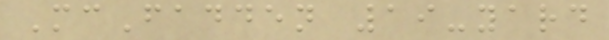McFadden 19-yard
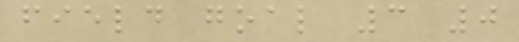field goal 3 0
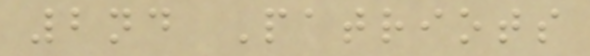2nd Patriots
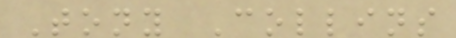Tony Collins
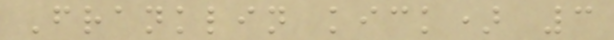Franklin kick) 3
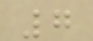7
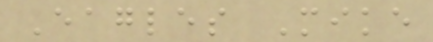Eagles Mike
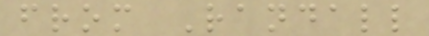from Randall
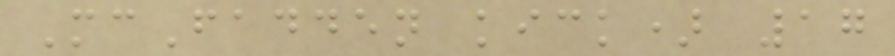McFadden kick) 17
